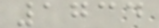1734
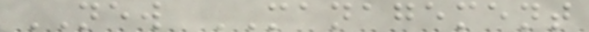NEW MANAGEMENT
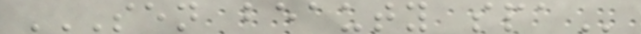SEN BEAUTY SPA
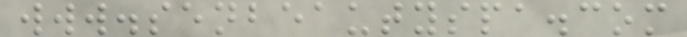www.senbeautyspa.com
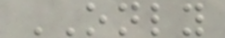ONLY
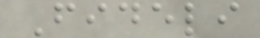Fideli
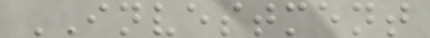INVESTMENT
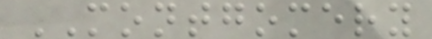MONTGOMERY
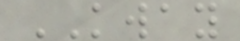KWAY
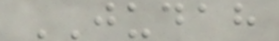JUDAH
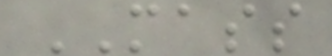MASS
